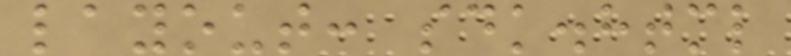layout: sdk.html
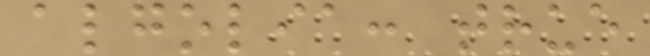algolia: true
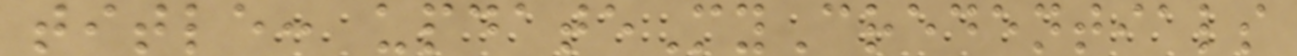title: updateMyCredentials
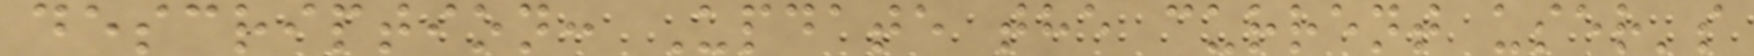description: Update the current user's
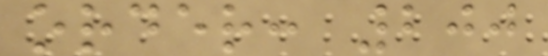order: 200
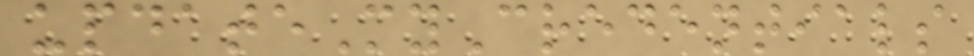updateMyCredentials
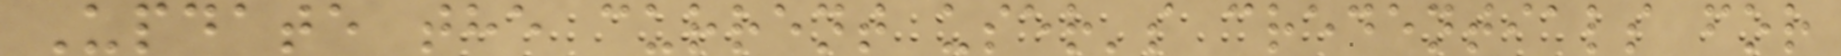Update the current user's credentials for
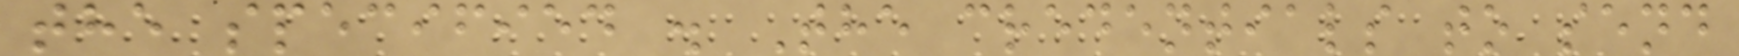the specified . The credentials to send
